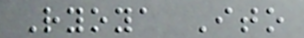Ryoya Ito
